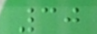30
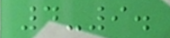4-9.
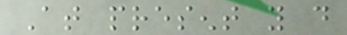At present you do
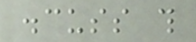discuss this
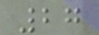27
